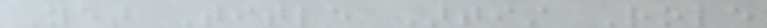Year Title Artist Role
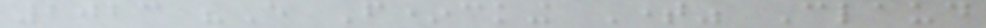2023 "Every F*cking Time" Claud
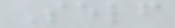Self
